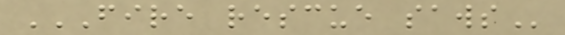FIRE RESCUE SAWS
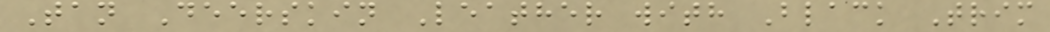Tan Deerskin Leather with Black Trim
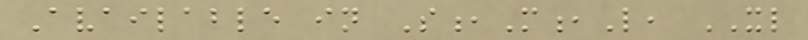Available in S,M,L, XL
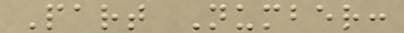Part Number:
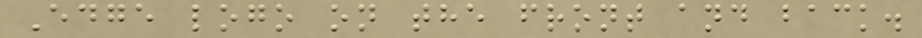Edge logo on the front and back.
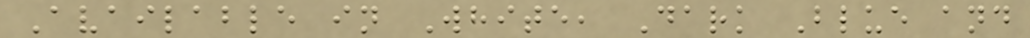Available in White, Dark Blue and
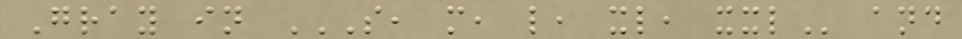Gray in S, M, L, XL, XXL and
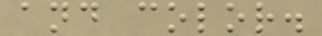and color.
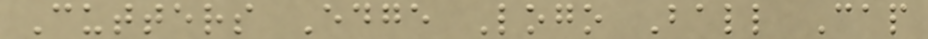Cutters Edge Logo Ball Cap
